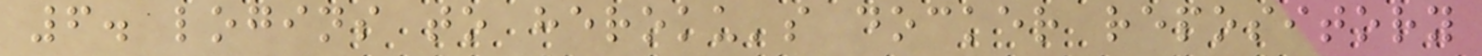6. logins to heroku's docker repository
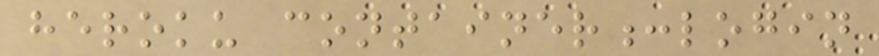heroku container:login
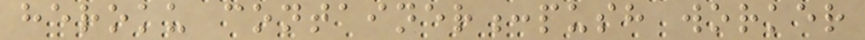heroku container:push worker
